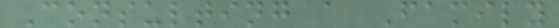Consulting a Family
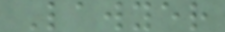Lawyer
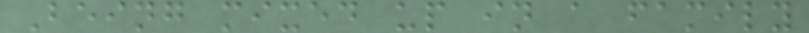Being mixed up in a family
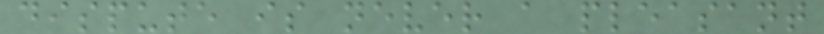dispute is never a pleasant
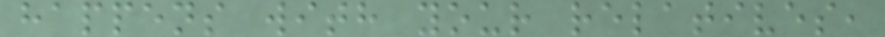happens with your relatives,
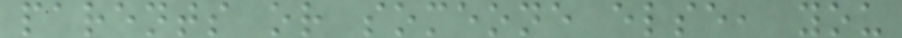parents or someone else, you
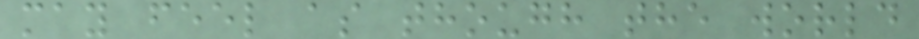may feel as though the world
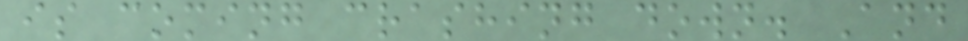is coming crashing down. And
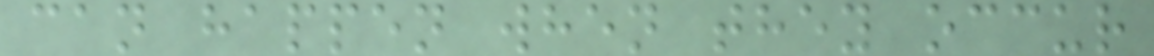can happen when they occur
